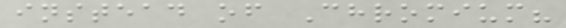instead of Chromium?
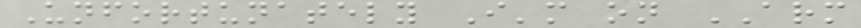Unfortunately I'm on ARM
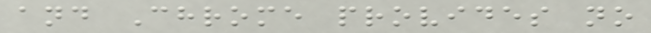and Chrome provides no
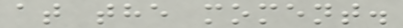at the moment.
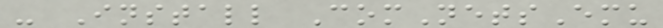- Install ComNetsEmu
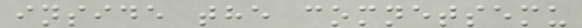inside the comnetsemu
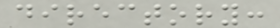directory:
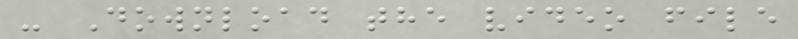- Download the video file
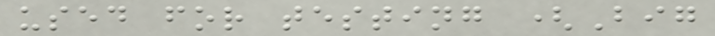used for testing (Big
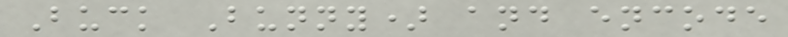Buck Bunny) and encode
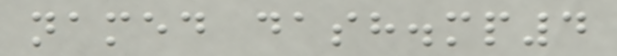named dash.mp4
